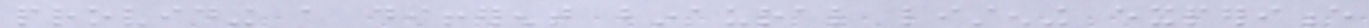providing a different binaural listening experience
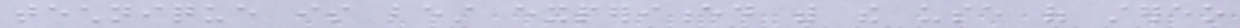technique is best experienced with the use of stereo
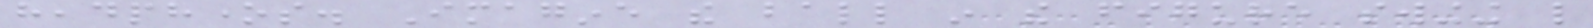headphones. Imagine the ball in the figure swinging like
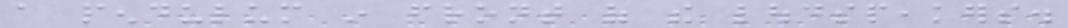a pendulum in front of the loudspeakers.
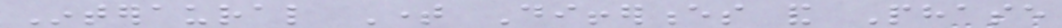Interaural Time Differences and Phase
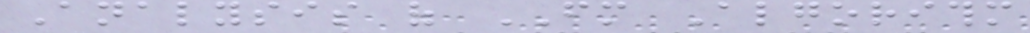Analysis of FM Algorithm
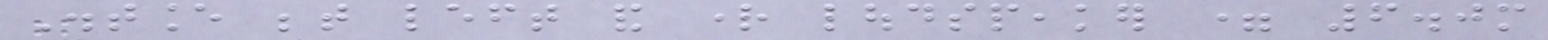Distance between left and right loudspeaker = 6.0m
